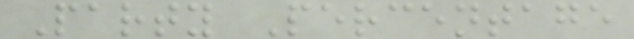Party Percentage
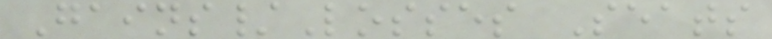Gains/Losses Seats
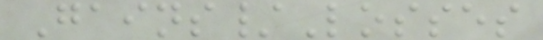Gains/Losses
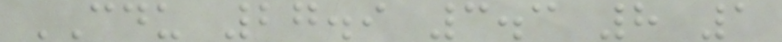CDU 27.9 3.3 8 1
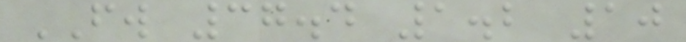FW 37.4 1.2 10
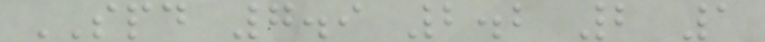SPD 7.9 2.2 2 1
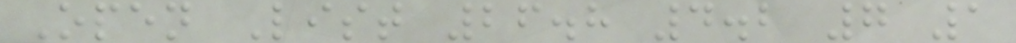Open List 26.8 4.2 7 1
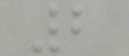2
